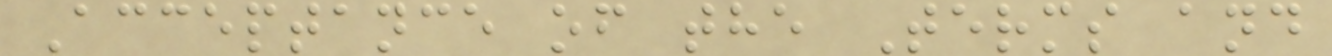Acceptance of the Terms and
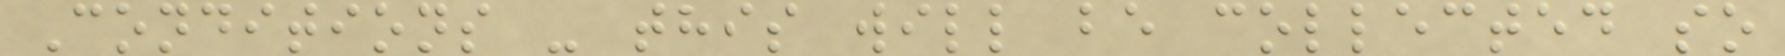Conditions - this will be collected so
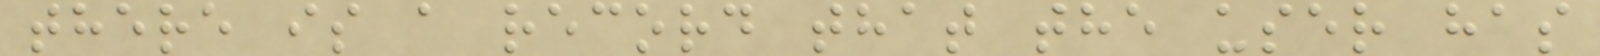there is a record that the user has
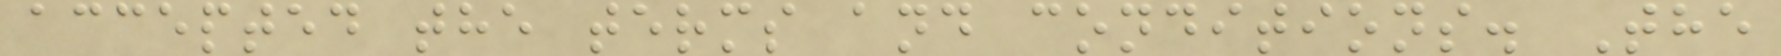accepted the terms and conditions. The
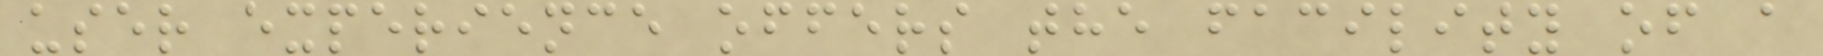user experience offers the facility of a
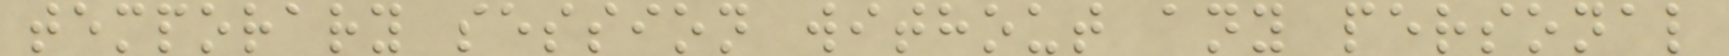temporary session without any personal
